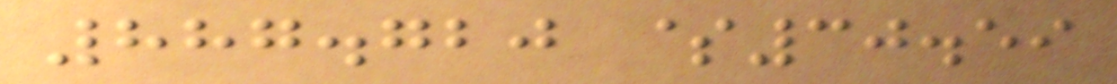887.720 $30.59
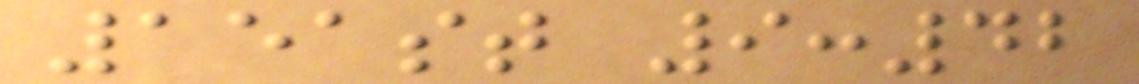151st 9:42
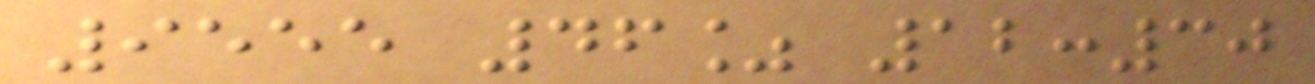9555 46% 12:30
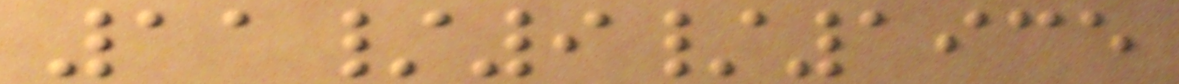11/9/1935
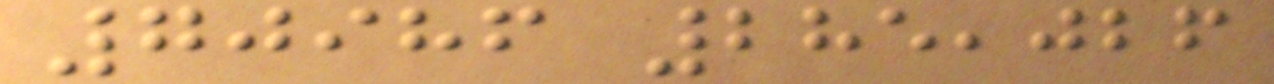70986 285,026
